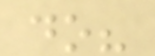do?
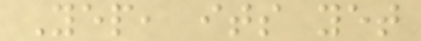Yep, its yet
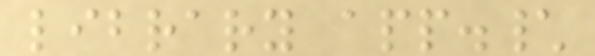library app.\
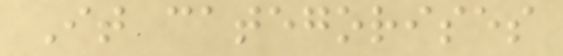It categorises
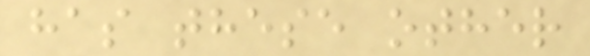has these other
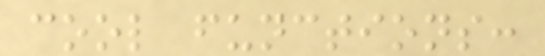cool functions:
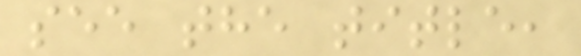see the title,
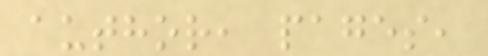author, pages,
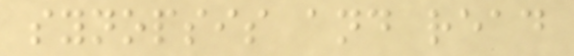synopsis and read
